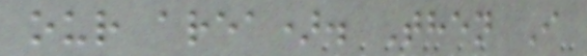our area). Then I
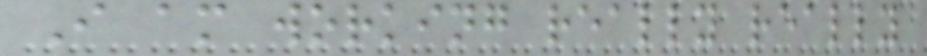I am working really really
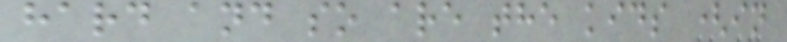hard and so are the kids (in
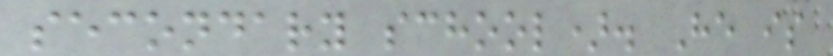secondary school). He is
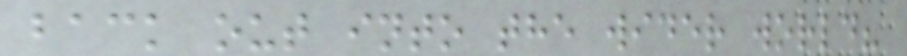back out into the wider world?
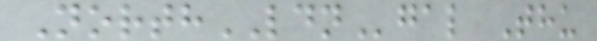NorthLDNgal Thu
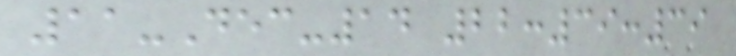11-Dec-14 22:39:39
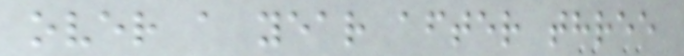over a year after three
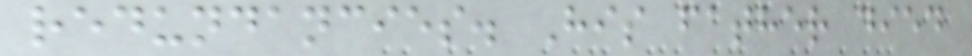redundancies. His father died
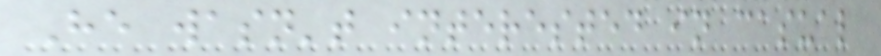He wasn't interested in casual
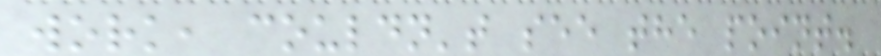work, couldn't see the point.
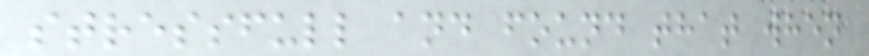stressfull and found that when
